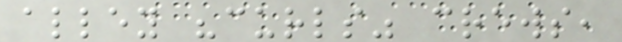alley "curls" crews,
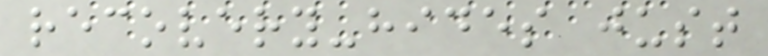recovery-hides just
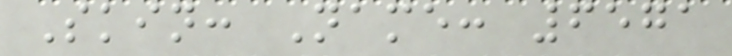Skin: Name: 6571
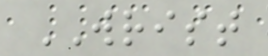WRIST
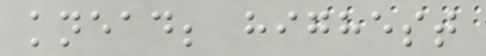knead; highest
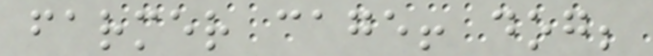farmer cage! dog;
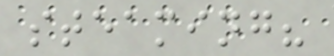steaming?
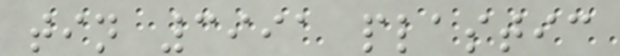tin 3991 plastic
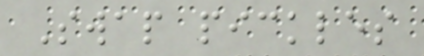Swap pickles
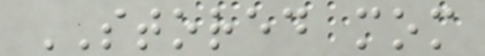STORED mom
